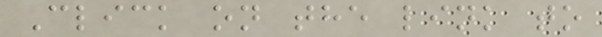Click on the link to
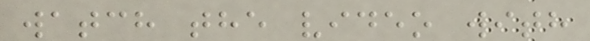watch the video with
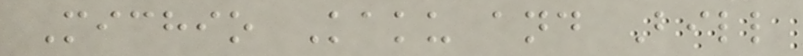Michio Kaku and Bill
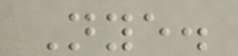Nye.
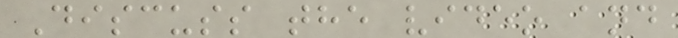Discuss the video and
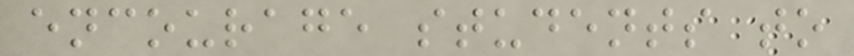encourage students to
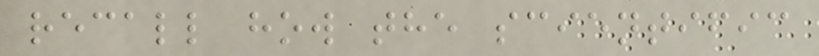recall how the scientific
